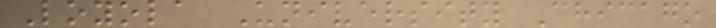Loyola University Chicago
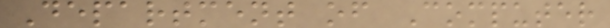Department of Computer
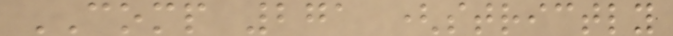COMP 271 (strictly
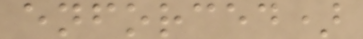enforced)
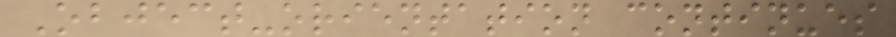Object-orientation continues
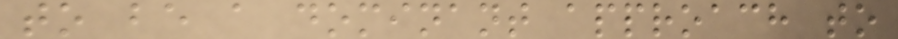to be a dominant approach to
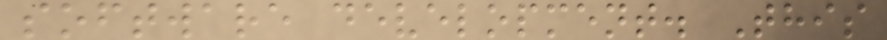software development. This
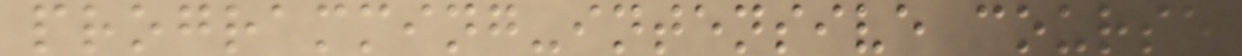programming-intensive course
